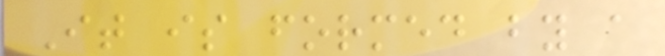It is formed by a
